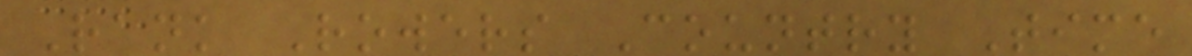Rank Rowers Country Time
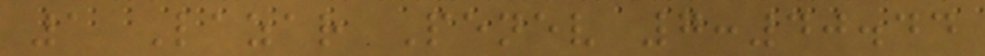1 Lazar Penev 7:40.44
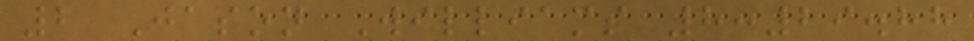2 Jason Williams 8:29.88
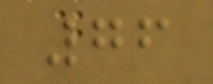76
